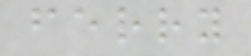ferry
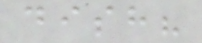dish?
